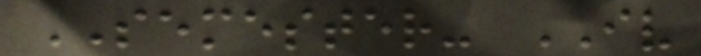SEMESTER- IV
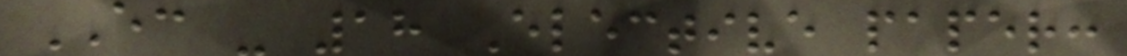EC - 18 Elective paper:
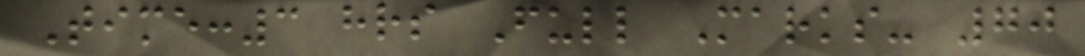Time:3 hrs Full Marks- 70
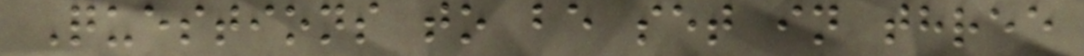Questions to be set in three
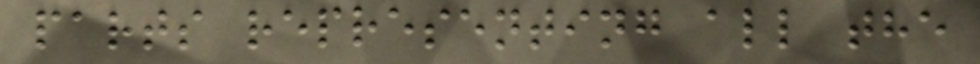parts representing all the
